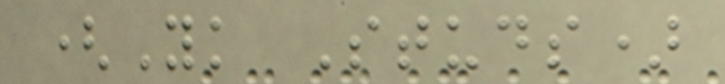(Yk Studs)
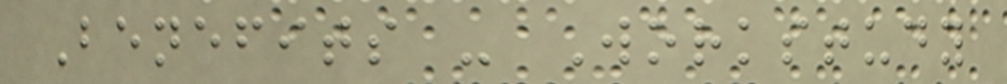Benefits - Workstudy
